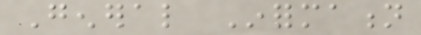General Information
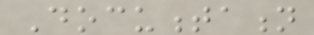Documentation
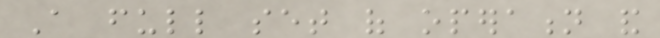A full set of operation and
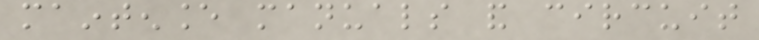maintenance manuals and circuit
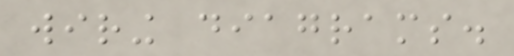wiring diagrams.
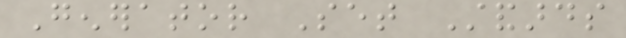Generator Set Standards
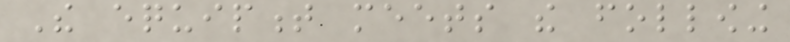The equipment meets the following
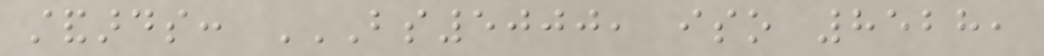standards: BS5000, ISO 8528,
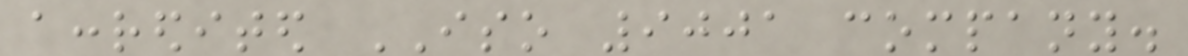accredited ISO 9001 company.
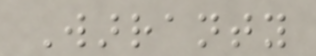Warranty
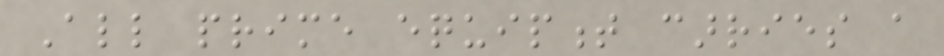All prime equipment carries a
